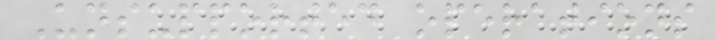Unsupported operations
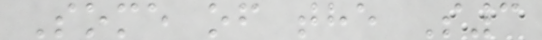Some of the S3
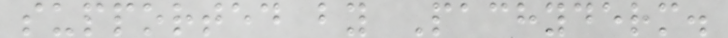supported by Pachyderm.
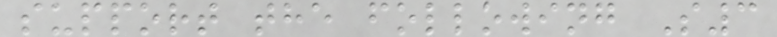support the following S3
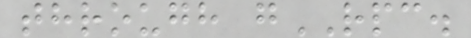through gRPC.
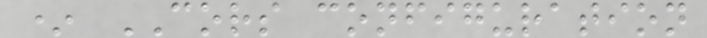* CORS configuration
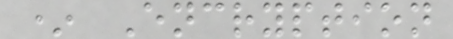* Encryption
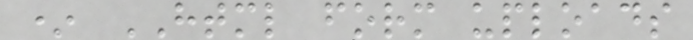* HTML form uploads
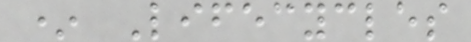* Lifecycles
